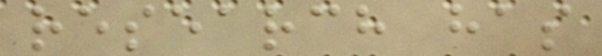research has
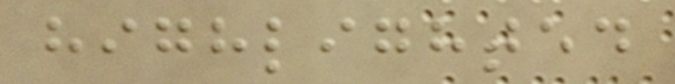highlighted
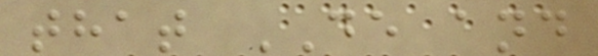that DE and
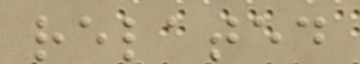related
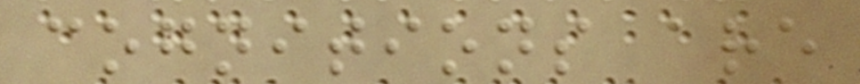cognitions are
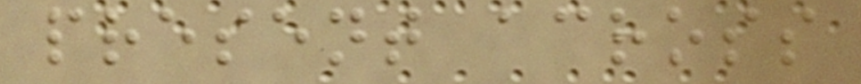present across
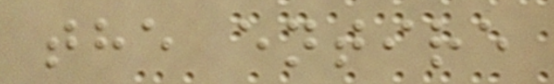the entire
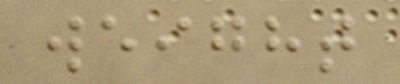weight
